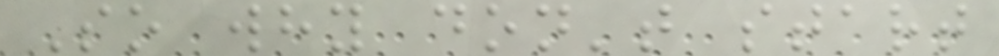So why don't start
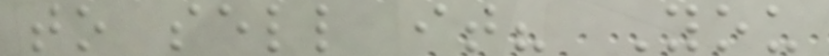to sell it? You
